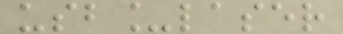usb_laser
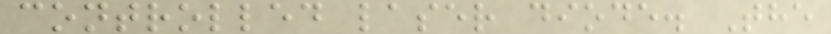controlled laser diode. The
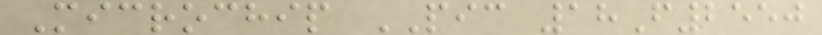Microchip PIC 18F2550
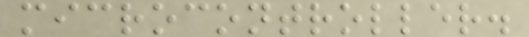microcontroller.
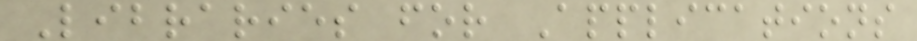Libraries for Applications
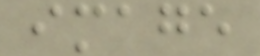image
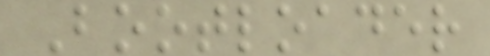Bootloader
